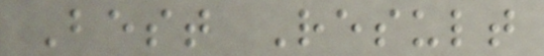Best Result
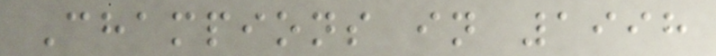Champions in 1998
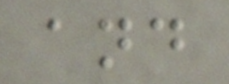and
